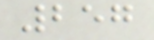257
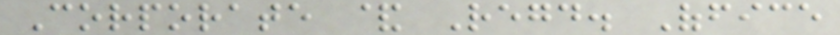Corporate & Regd. Office
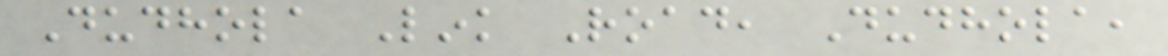Dudhola Link Road, Dudhola,
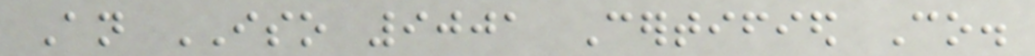An ISO 9001 Certified Co.
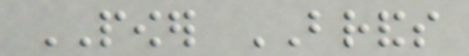POWER BRANDS
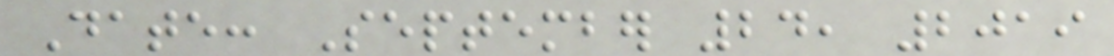Date: September 24, 2019
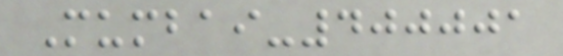Mumbai-400001
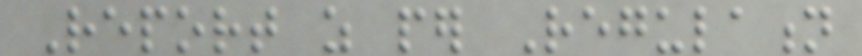Report as per Regulation
